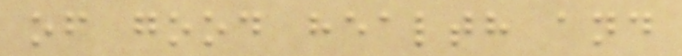of good health and
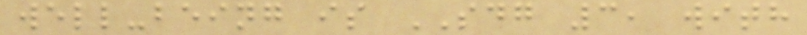well-being is SDG 3, with
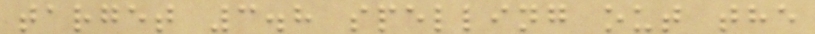target 3.8 spelling out the
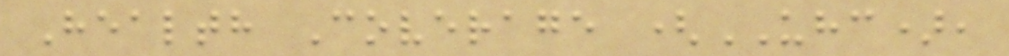Health Coverage (UHC),
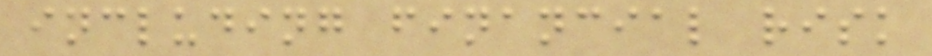including financial risk
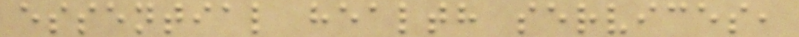essential health services,
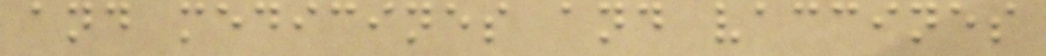and medicines and vaccines
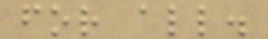for all.
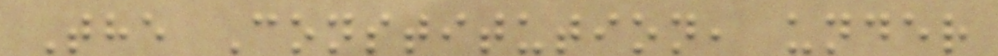The Constitution, under
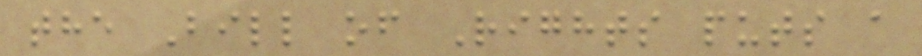the Bill of Rights puts a
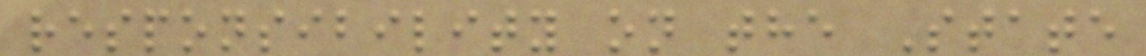responsibility on the State
